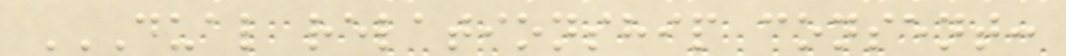DUAL RELATIONSHIP CONSENT:
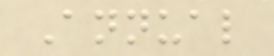Annual
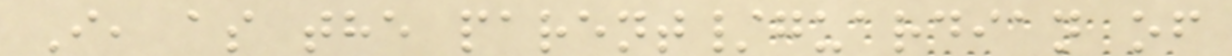I, as the parent/guardian of
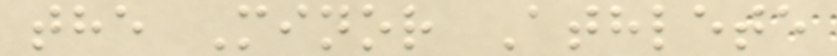the Minor Athlete
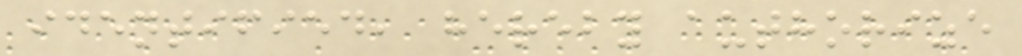identified, hereby authorize
